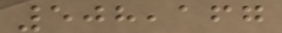508,167
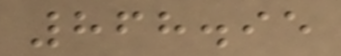868.95
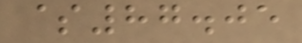$87.05
